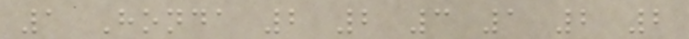1 Honda 2 2 3 1 2 2
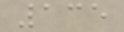135
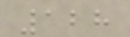128
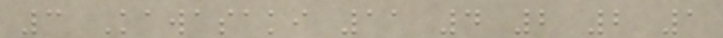3 Kawasaki 11 4 2 2 1
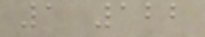1 122
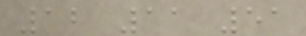12 11 51
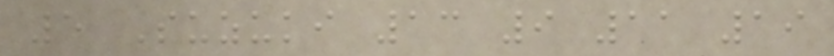5 Suzuki 13 9 11 19
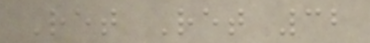Ret Ret 32
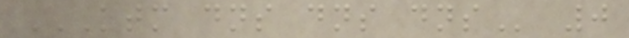KTM DNS DNS DNS 0
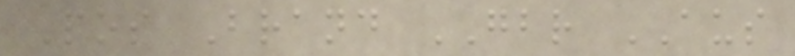Pos Brand GBR AUS
